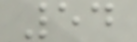54
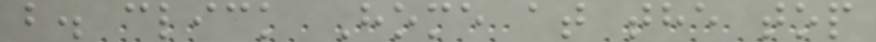b. click Home at the top
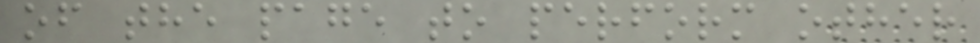of the page to perform other
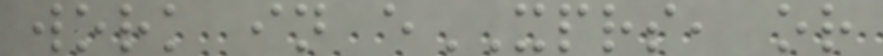work in eXPRS, or
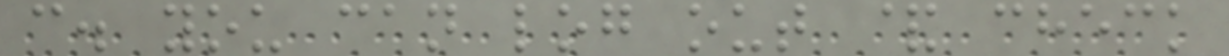c. you can log out & check
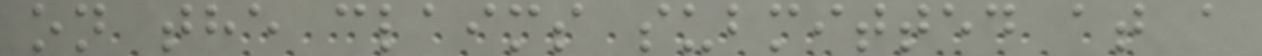on the claims submitted at a
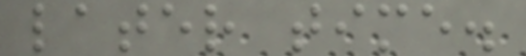later time.
